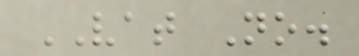VAT No.
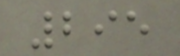295
